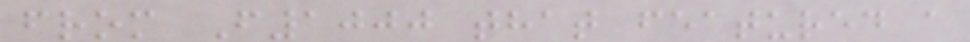from F1000 that featured a
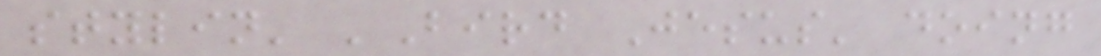stylin' 'Bird Jesus' doing
